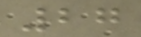27
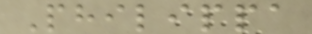Philippa
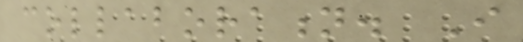collaboration. I
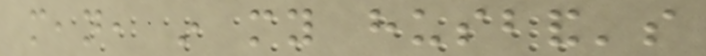mean, in my husband's
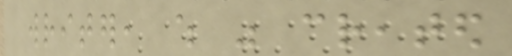writer, which was created
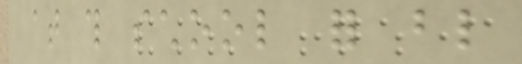at this school for blind
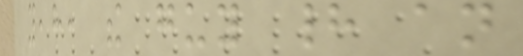yeah, the guy had an
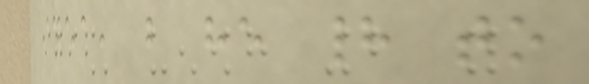idea, but he had to
